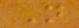N
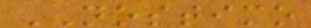NOSTIMO
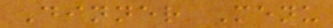Dinner Menu
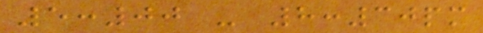5:00 - 8:30pm
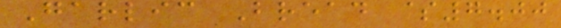Garlic Bread $7.00
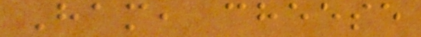Ham, cheese
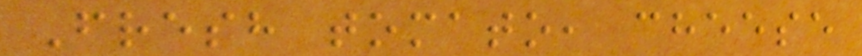Fresh tomato, cheese
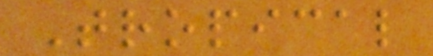Tropical
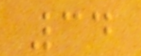34
